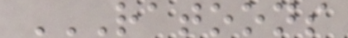RATOONS
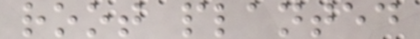root planted
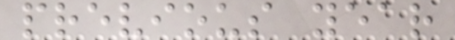previous year
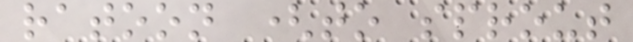ratoon (to sprout
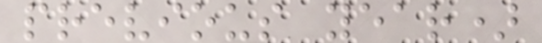previous year)
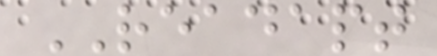READAPT
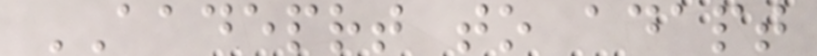AADEPRT to adapt
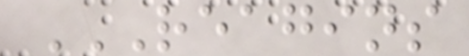REAGINS
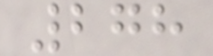278
